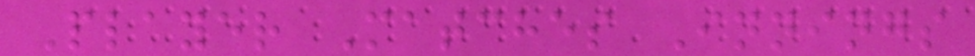Player Matches Innings
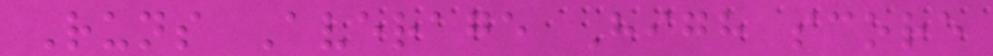Runs Average High score
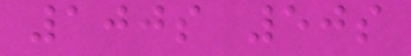100s 50s
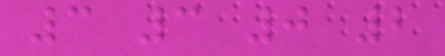3 3 0 2
